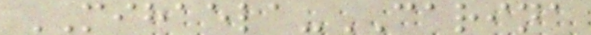MIHAELA-CARINA
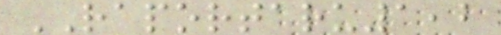RAPORTARU1,2
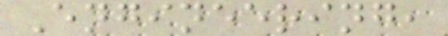Engineering,
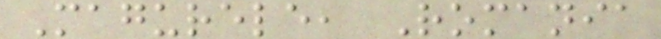Magurele, Romania
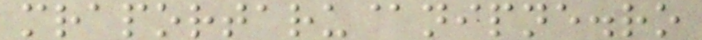mraportaru@nipne.ro
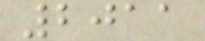2011
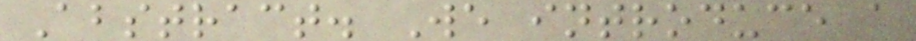Abstract. We introduce a
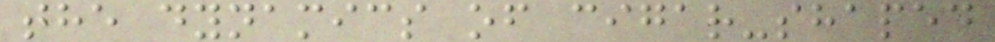the dynamics of cigar-shaped
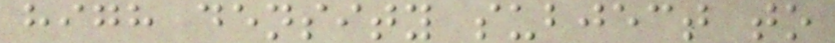high density subject to
